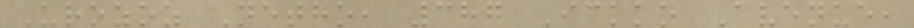Urozoz Netho, 387 Ickko Avenue,
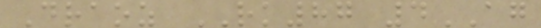Draoz RK87 4AG
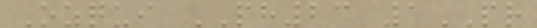Ozqui PH23 1PR
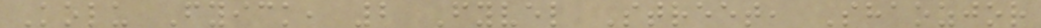Kolu Fyick, 2 Fyvel Street, Shaozjor
